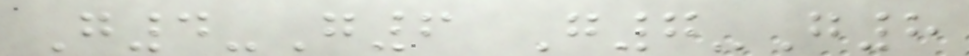G4-G6 G7-G8
